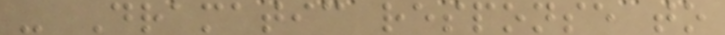- Dramatic response to
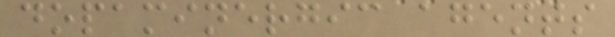dopaminergic agents
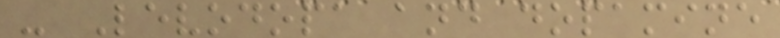- Levodopa and dopamine
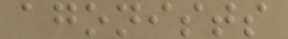agonists
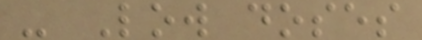- Low doses
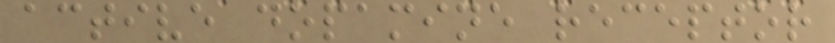active dopamine receptor
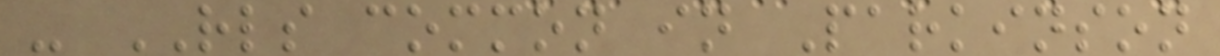- RLS common in Parkinson
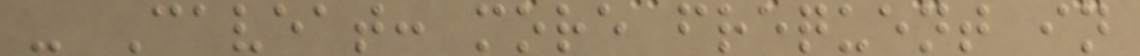- Caveat: more frequent in
